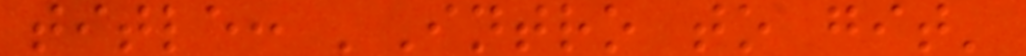title: 'Intro to git'
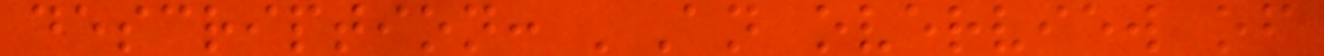description: 'An overview of
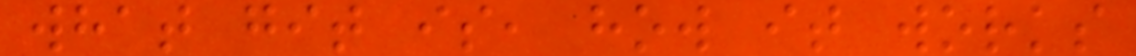what git is, how it works
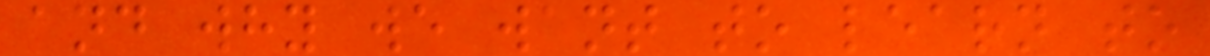and why we want to learn to
